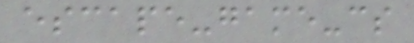escape-game-cs
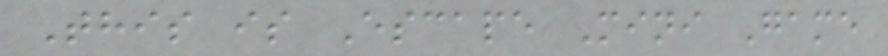This is Escape Mini Game
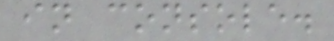in console.
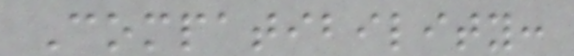Compatibility:
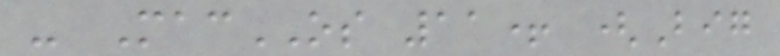- MacOS 11+ (Big
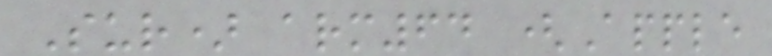Sur) arm64 (Apple
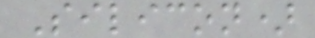Silicon)
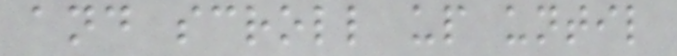and scroll up until
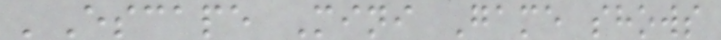'Escape Mini Game shows
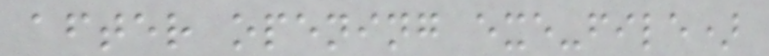after opening exe-file)
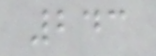243
